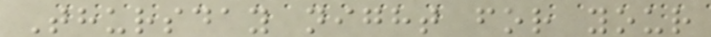Thursday night for your
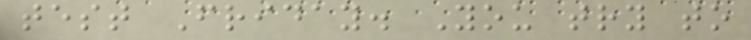test Friday. You try to
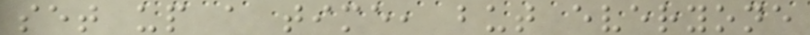set up a time, but everyone
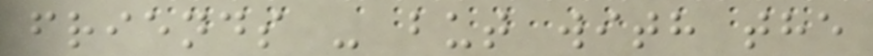friends - but with the
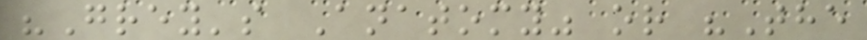"Grey's Anatomy" or "The
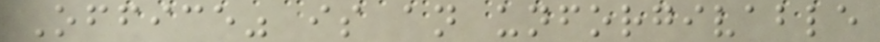Office" is an unforgivable
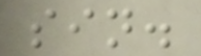sin.
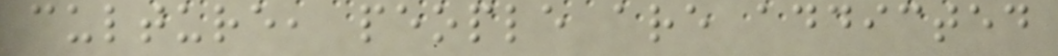culture, people are addicted
